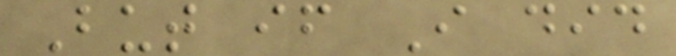But if I did
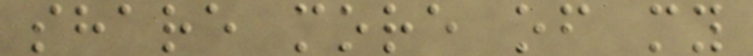share more of my
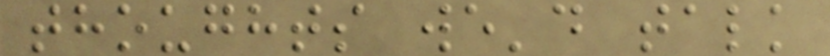thoughts we'd talk
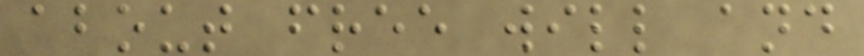about free will and
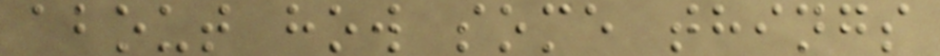about how some things
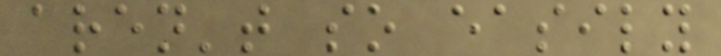aren't so easily
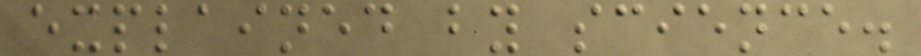explained by science.
